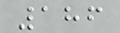186
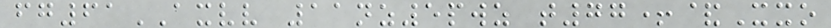fg61AXVV 11nz5pwz t77+&Xxo
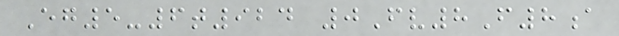Eg5-6t924 0Fv8F8a
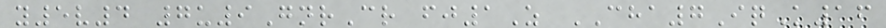y5v4 7u9GnrCr fj1Z CHA7IqK16
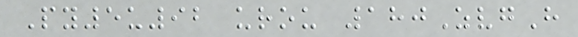Py5u92 urou 180ZvgH
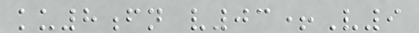ku8fn v03+V9
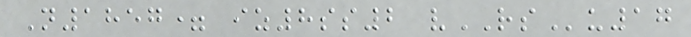N1857= iz8ss2 vRSu17
